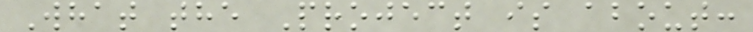What the Project is about:
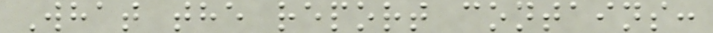What the report contains:
